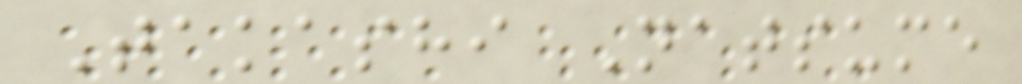Takashi Natsume
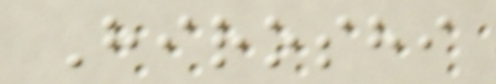Hiroshi
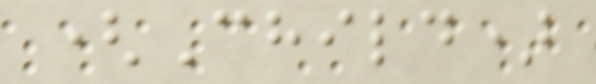(Child)
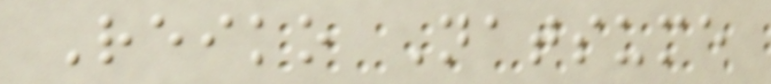Reiko Natsume
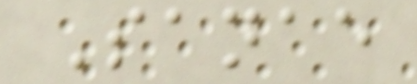Sanae
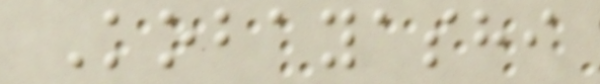Kobayashi
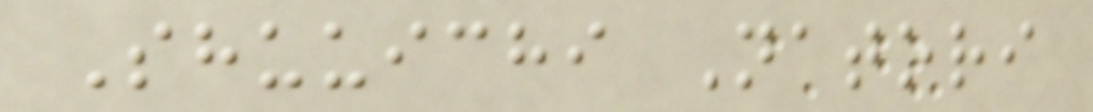Shuuichi Natori
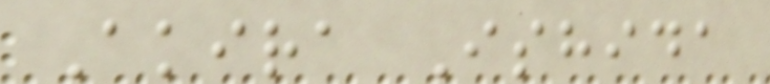Akira Ishida
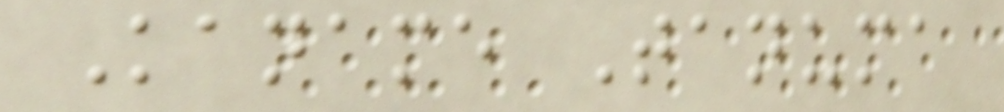Kaname Tanuma
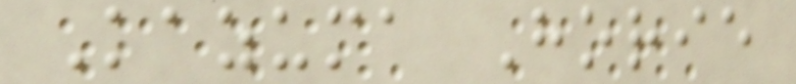Kazuma Horie
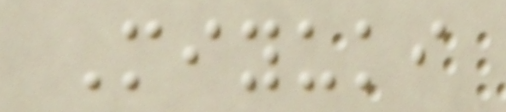Miyuki
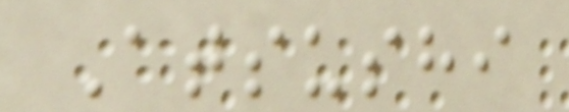Atsushi
